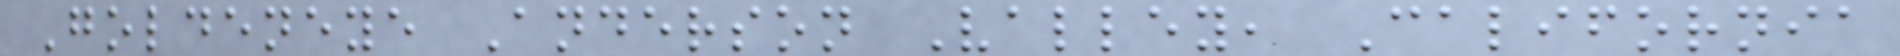Goldeneye Anderson Valley, California
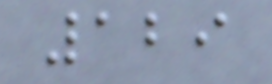129
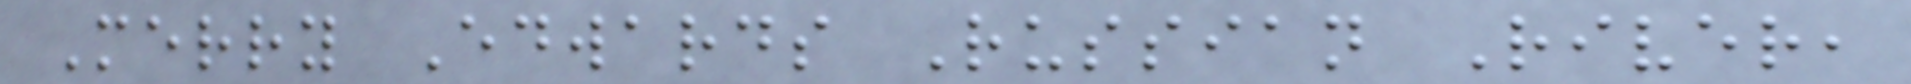Merry Edwards Russian River,
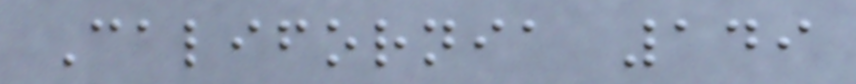California 149
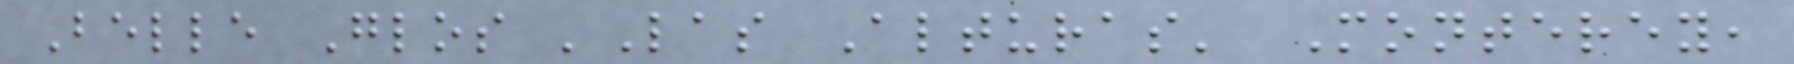Belle Glos 'Las Alturas' Monterey,
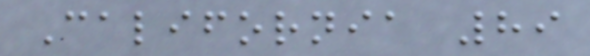California 89
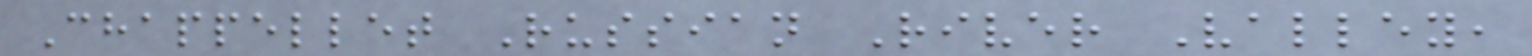Chappellet Russian River Valley,
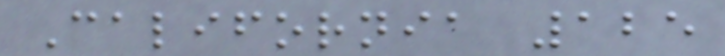California 125
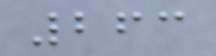263
